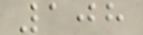108
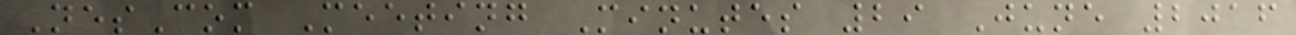NesCom Meeting Minutes 29 June 2016
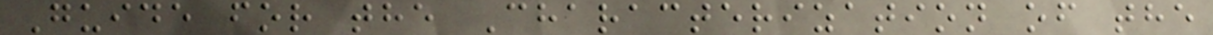Guide for the Characterization of the
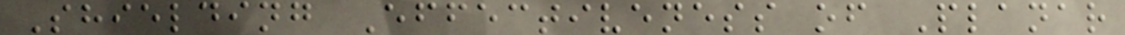Shielding Effectiveness of Planar
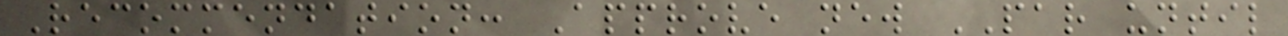Recommendation: Approve new PAR until
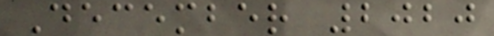December 2020
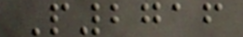P2716
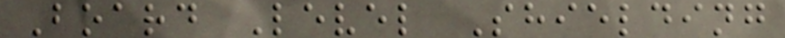Board Level Shielding
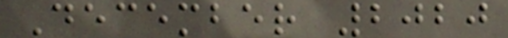December 2020
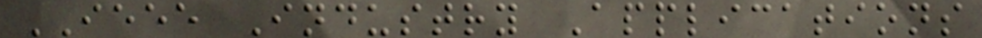IEEE Industry Applications
